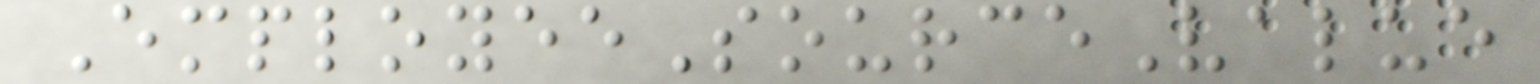EmployeeSourceValue
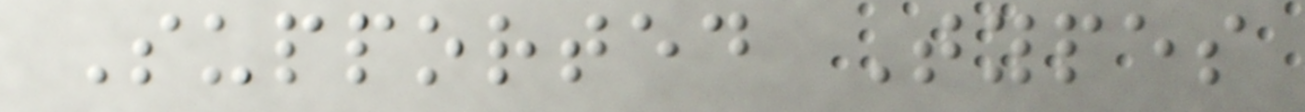Supported Types
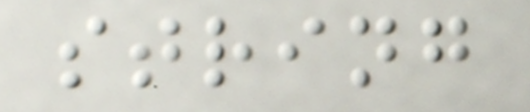string
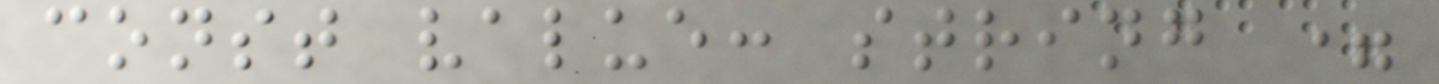const value: string =
